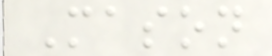Mason
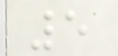5
